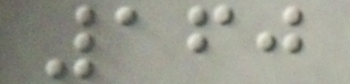160
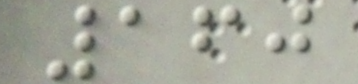160
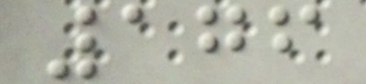176
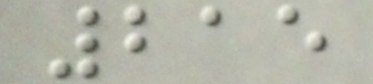215
